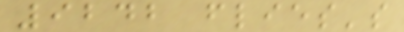9242 flies's
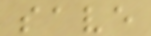save
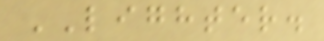LIGHTER.
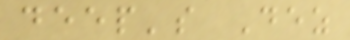deep's Dez
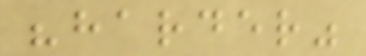"harder"
